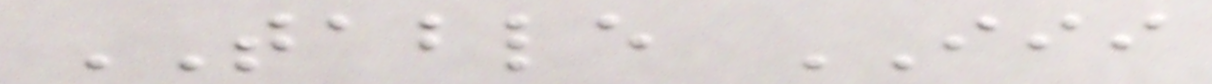TABLE III
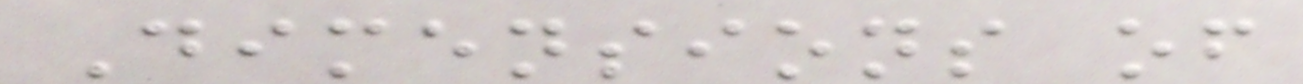Dimensions of
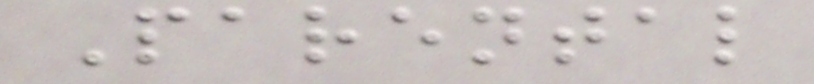Parental
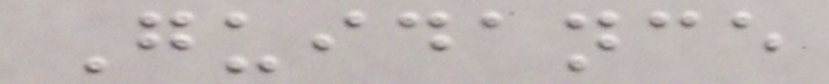Guidance
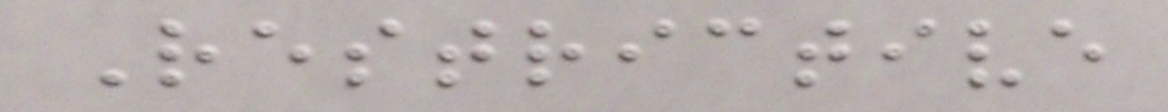Restrictive
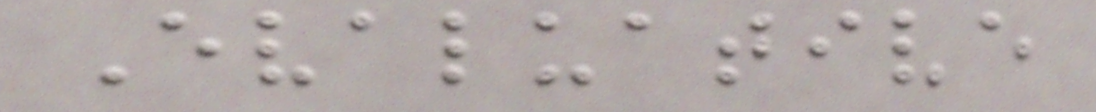Evaluative
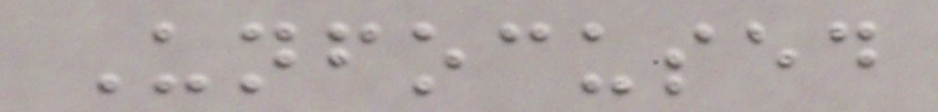Unfocused
